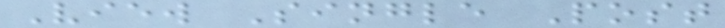View Single Post
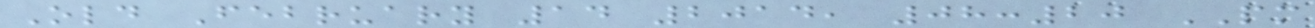Old February 14 2014, 08:20 PM
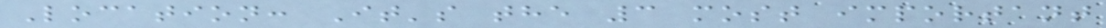Location: It's the 3 most important
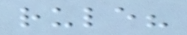rule?
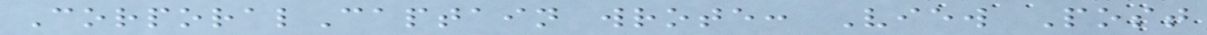CorporalCaptain wrote: View Post
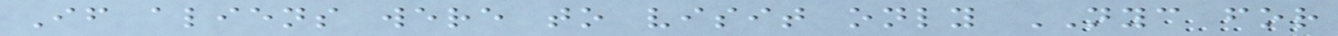If aliens were to visit only NYC for
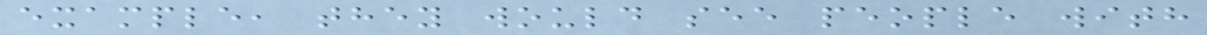example, they would see people with
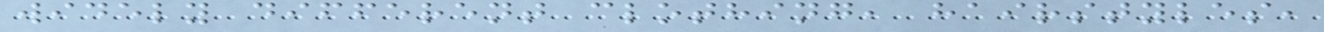widely different clothing, hairstyles,
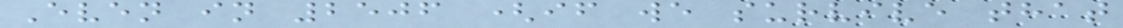Even in 2506 (if we survive that
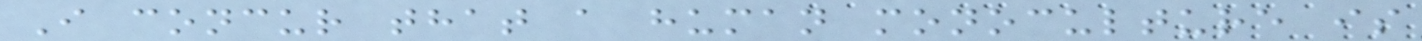I concur that a human monoculture is
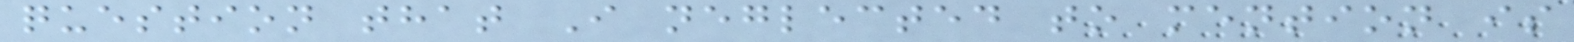question that I neglected to mention is
